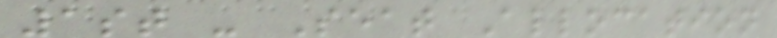1st - Seat Allocation
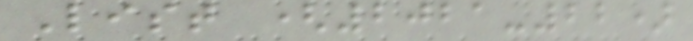List (2021-22)
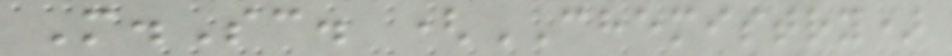M.Sc. (CHEMISTRY)
